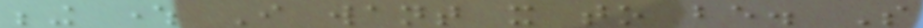being where I want it to be. So
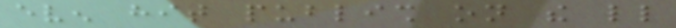even hit publish on the little
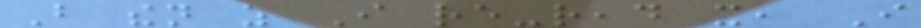But then as I re-read it, I
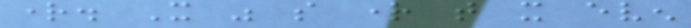right. It was so right that it even
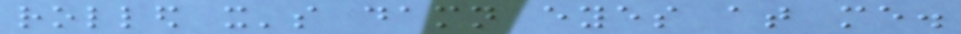rolled it's damn eyes at me.
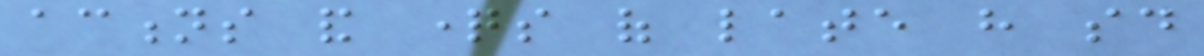actions and questions of late have said
